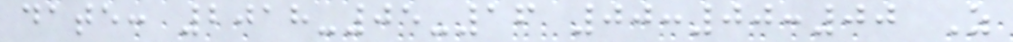date: 2018-05-16 00:00:00 Z
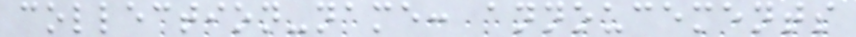collection-name: annoucements
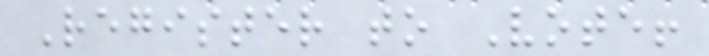Register to Vote!
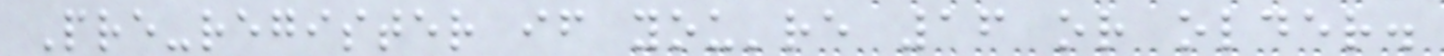Pre-register if you're 16 or older.
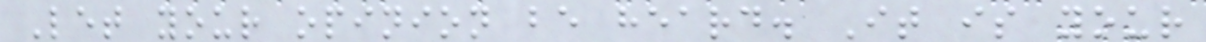Let your opinion be heard. It is your
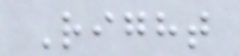Right
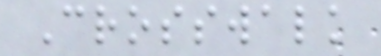Crosswalk
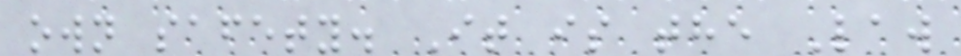own safety. It is the Law
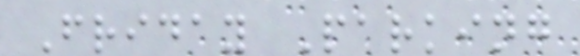Friday Parking
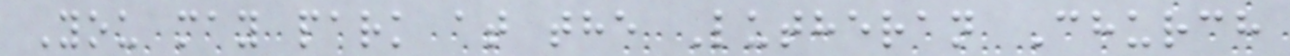You may park at the Lutheran Church
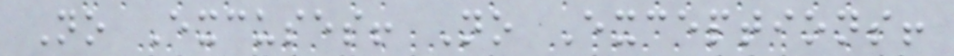No Excuses! No Exceptions!
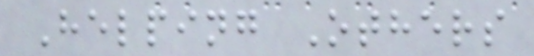Helping Others
